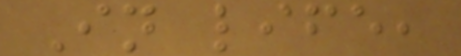In life,
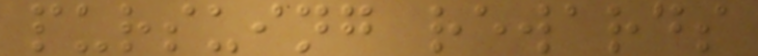pursuing rewards
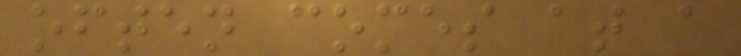often comes at a
